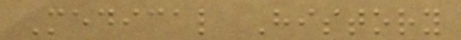Medical History
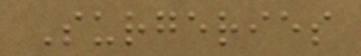Surgeries
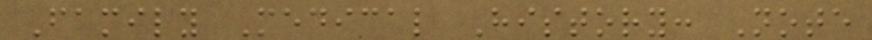Family Medical History: Note
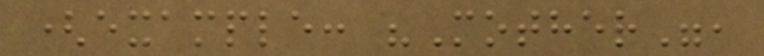(example: "Mother",
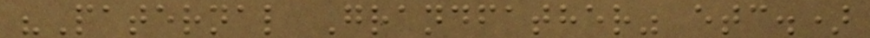"Paternal Grandfather" etc.)
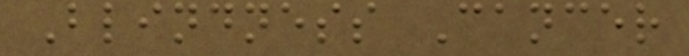Blindness Cancer
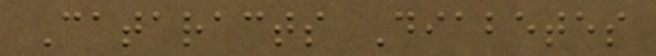Cataracts Diabetes
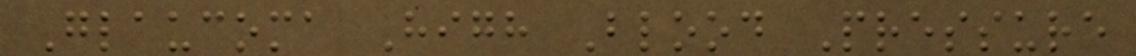Glaucoma High Blood Pressure
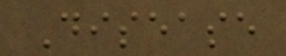Disease
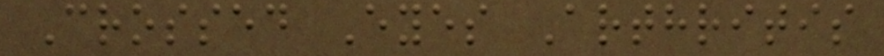Crossed Eyes Arthritis
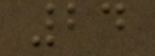24
